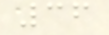36
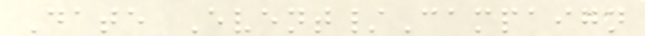Date Event/Campaign
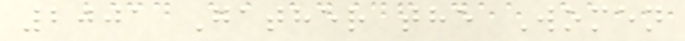2001 Gather the Women
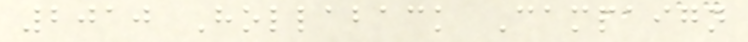2010 Hollaback Campaign
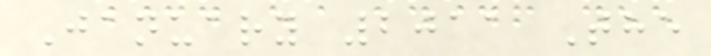January 2011 The
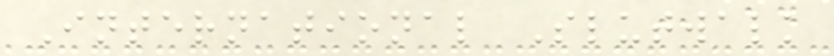International Slutwalk
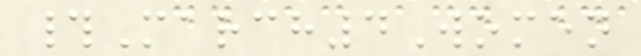#March4Women
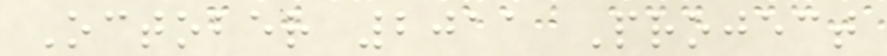October 2011 Project
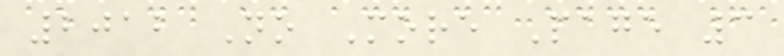2012 No More Page 3
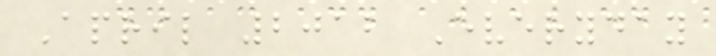April 2012 Everyday
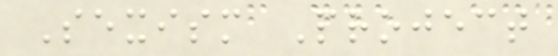Sexism Project
